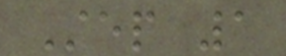Step 1
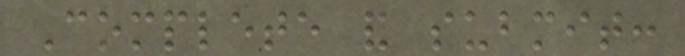Complete and submit:
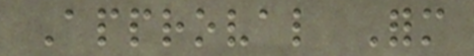Approval Form
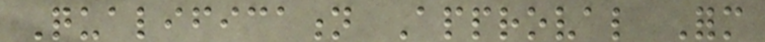Qualification Approval Form
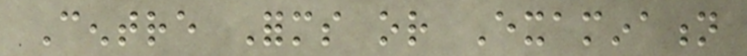Centre Forms or Examination
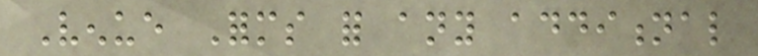Venue Forms for any additional
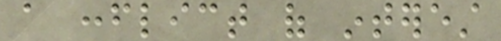a conflict of interest
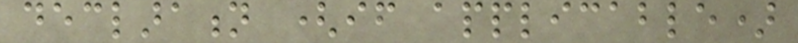declaration (if applicable)
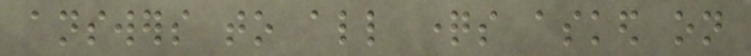answers to all questions asked on
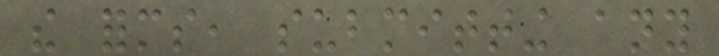the forms, submitting any
